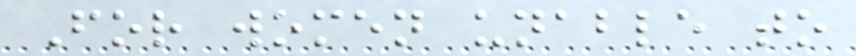For women unable to
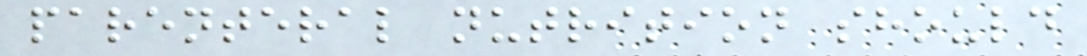parenteral nutrition should
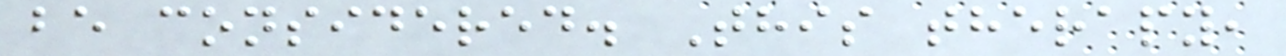be considered. This therapy,
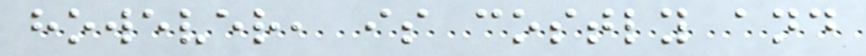however, is costly and
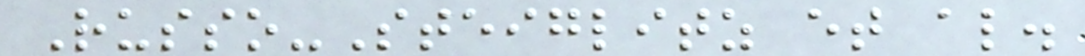Russo-Steiglitz et al.
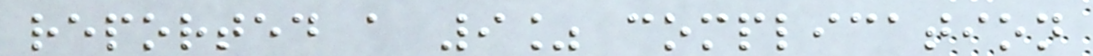reported a 9% complication
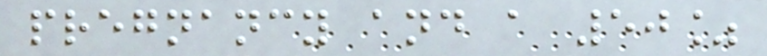pregnancy and a 50%
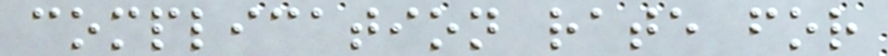complication rate for
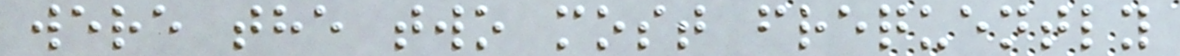were the two most frequently
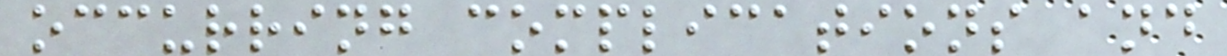occurring complications and
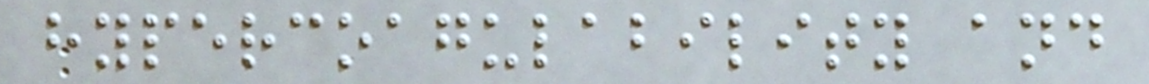hypercoagulability and
